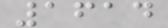1614
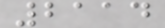2114
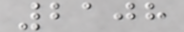2108
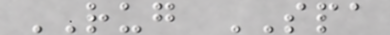RUG SPA
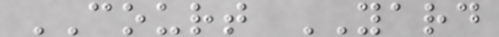COURT YARD
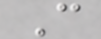C
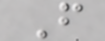F
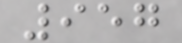957
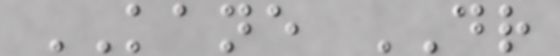KANE DR
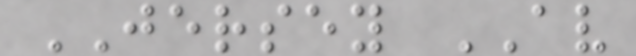JERSEY AV
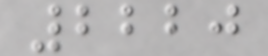2220
